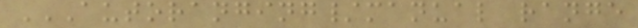AUTORANGING/MANUAL RANGE
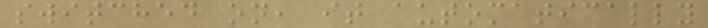switched on, it automatically
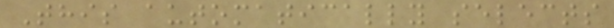This automatically selects
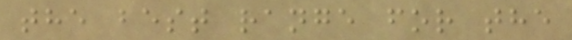the best range for the
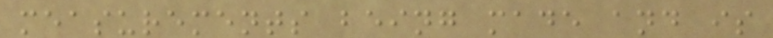measurements being made and is
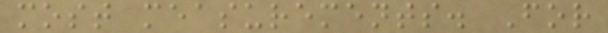most measurements. For
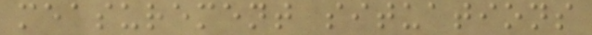measurement situations
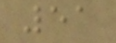51
